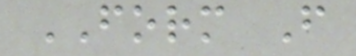FORM F
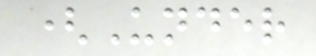(Under
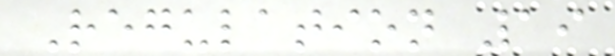Regulation 19
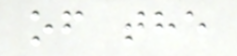of the
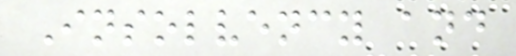Insolvency and
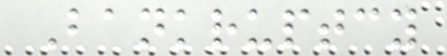Bankruptcy
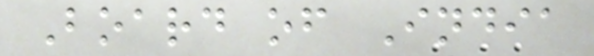Board of India
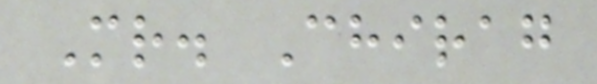Mr. Chirag
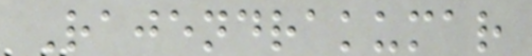Rajendrakumar
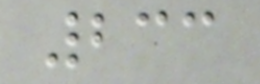233
